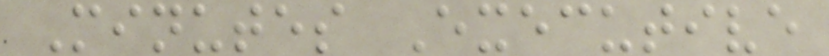Minutes Executive
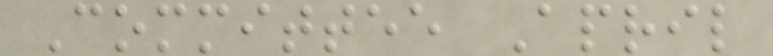Committee April
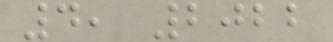4, 2022
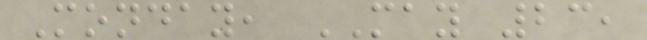Monday, MAY 23,
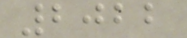2022
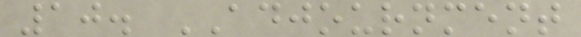10. ADJOURNMENT
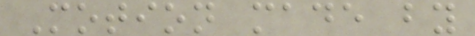Motion made by
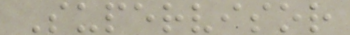Supervisor
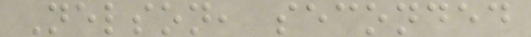Nelson, seconded
